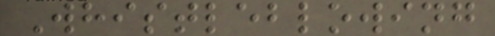Whistleblowing
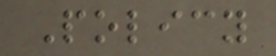Policy
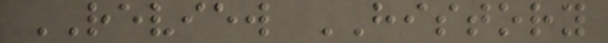REVIEW HISTORY
